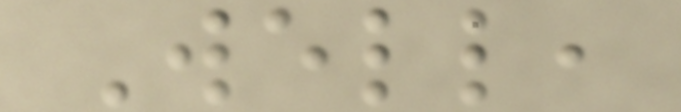Well,
